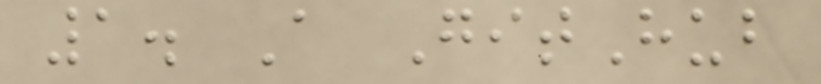1. A GitHub
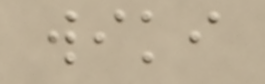wiki
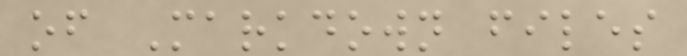of Markdown files
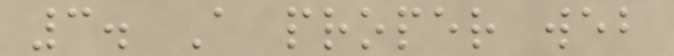3. A proper web
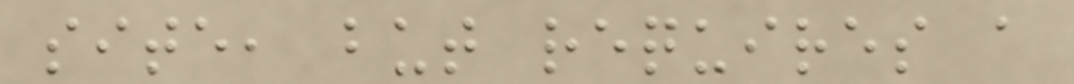site, but requires a
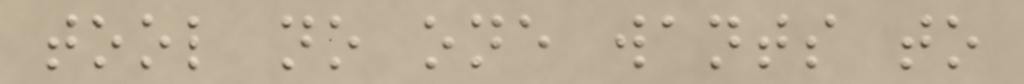tool no one wants to
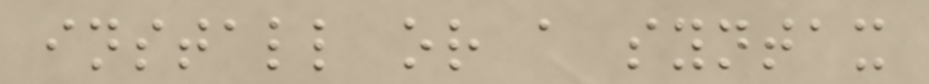install or a syntax
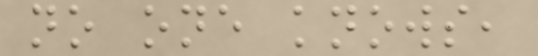no one knows,
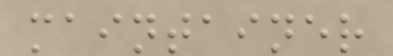maintainer
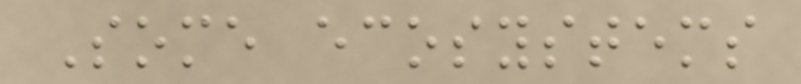Some ecosystems
